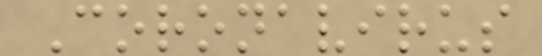Coronavirus
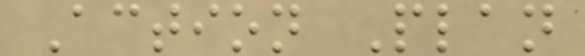Action Plan
